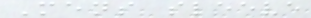Mens sleeve
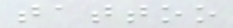tattoo
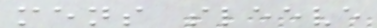mens sleeve
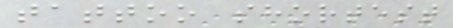tattoo shortest
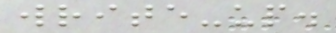write-up.
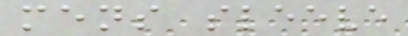mens sleeve
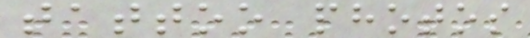tattoo photos
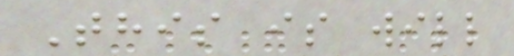This is will
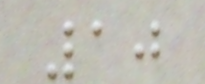10
